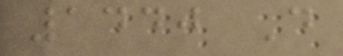1440 D
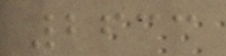2633
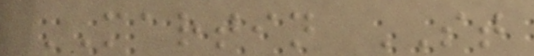MARTIN ST
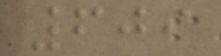609
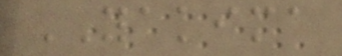YAKIMA
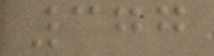377
